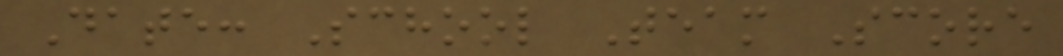Date: School Team Score
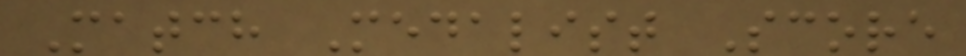Match Medalist Score
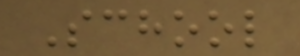School
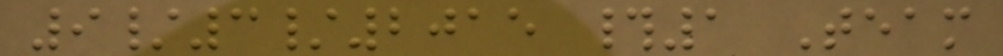9/3/2015 #1 Team
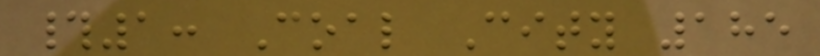#1: Coal City 185
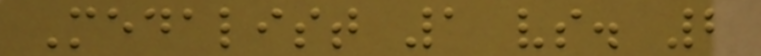Medalist 1 vs. 2
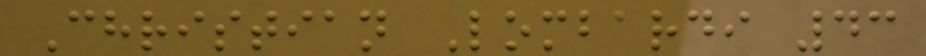Christian Lombardi 43
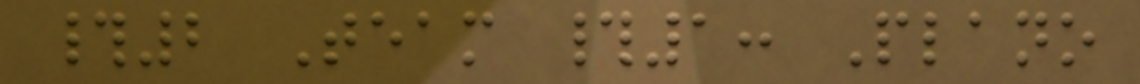#2 Team #1: Plano
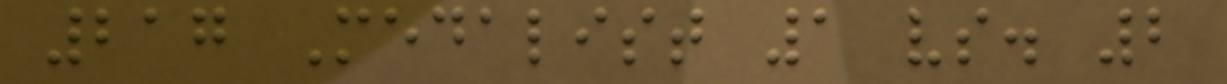217 Medalist 1 vs. 2
